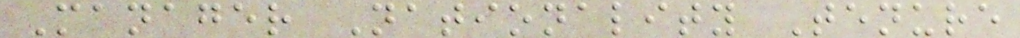Manager Nationality Tenure
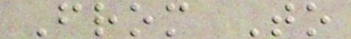From To
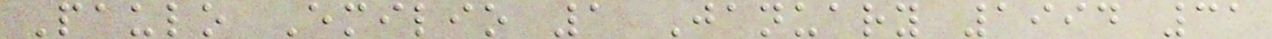Paulo Emilio 1 January 1994 31
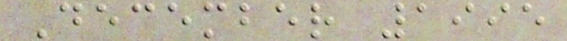December 1995
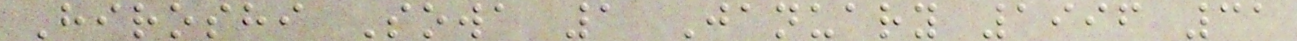Hiroshi Sowa 1 January 1996 31
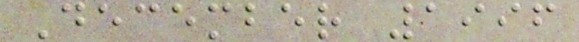December 1996
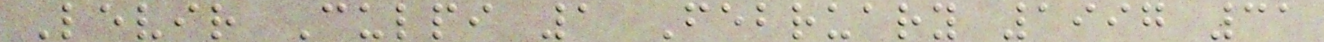Levir Culpi 1 February 1997 31
